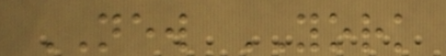NEW YORK
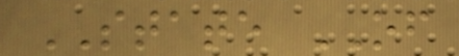STATE OF
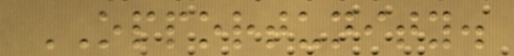OPPORTUNITY.
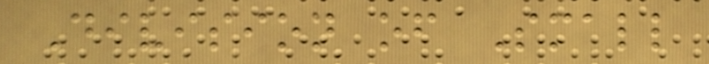Division of Small
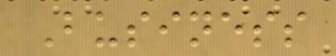Business
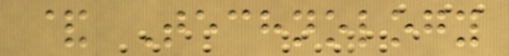& Technology
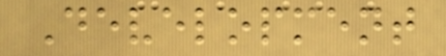Development
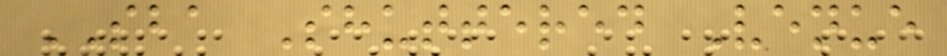SBA Shuttered Venue
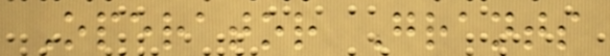Operator Grants
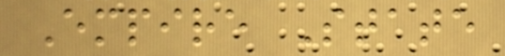Empire State
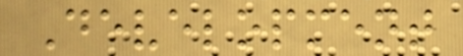Development
